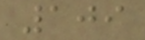109
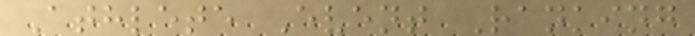Athlete Event Ranking
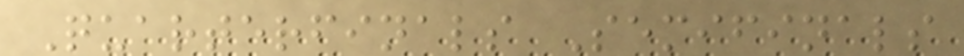Quarterfinals Semifinals
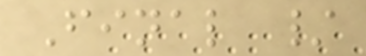Final /
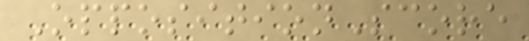OppositionScore
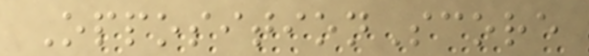OppositionScore
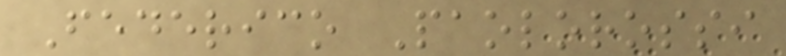Federico Paolorossi
